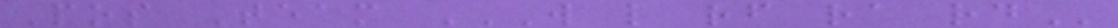Pos Team W L RF RA RD
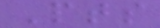Pts
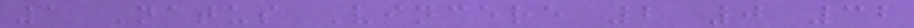1 Natus Vincere 2 0 32
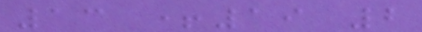13 +19 2
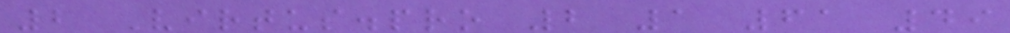2 Virtus.pro 2 1 61 49
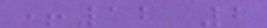+12 2
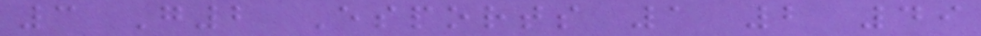3 G2 Esports 1 2 49
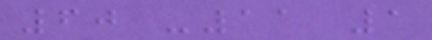60 -11 1
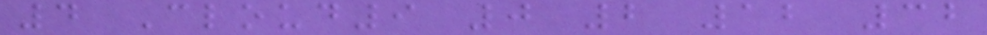4 Cloud9 0 2 12 32
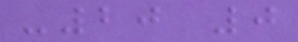-20 0
